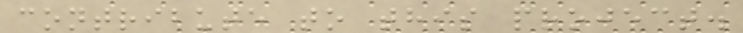contribute to this project.
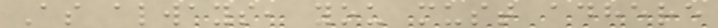As always, you must adhere
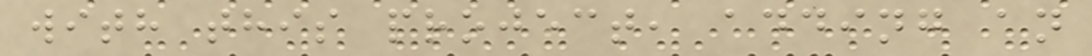with this project, adding an
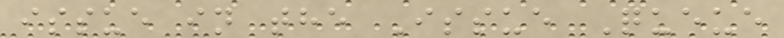issue in the Issue Queue
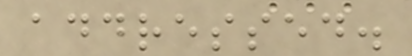addressed.
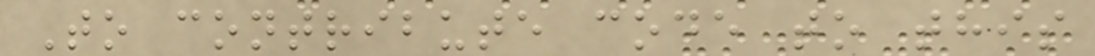To contribute code to this
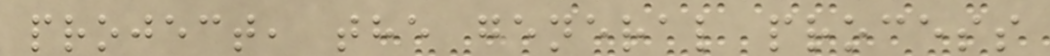project, the general process
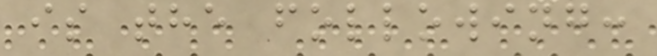is the following:
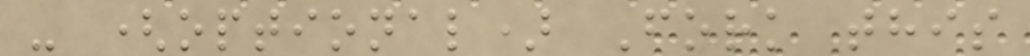- (optional) Fork this
